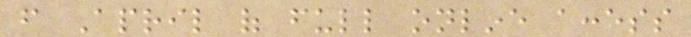from April of full online access
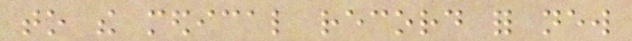to the medical record for new
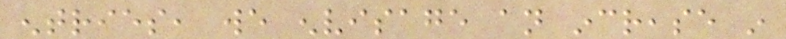entries, we envisage an increase in
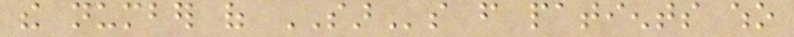the number of SARs from patients who
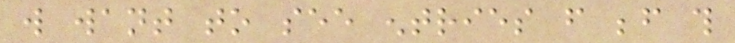will want to see entries from before this
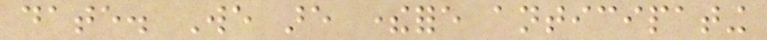date. We are therefore anticipating
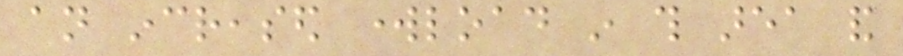an increased workload in this area and
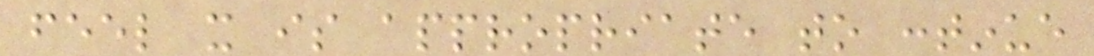feel it is appropriate to continue
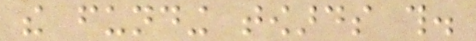the funding towards this.
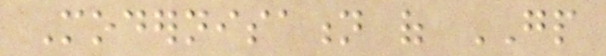Modernisation of GP
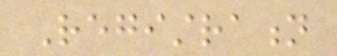Registration
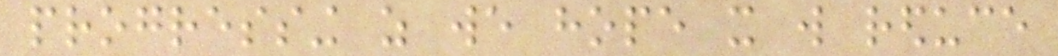progressing as we hope it will reduce
